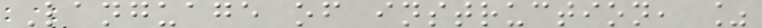Language of instruction, %
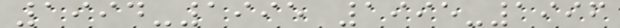1994-1995 1995-1996
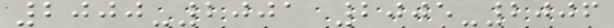2000-2001 2005-2006
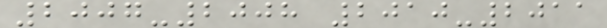2007-2008 2010-2011
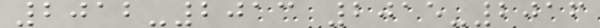2012-2013 2015-2016
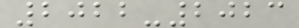2022-2023
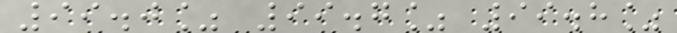99.0% 99.7% 99.8%
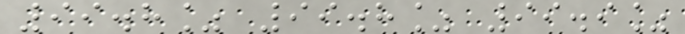99.8% 99.8% 99.9%
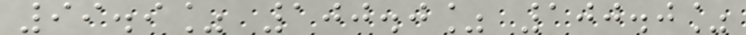99.9% 100.0% 100.0%
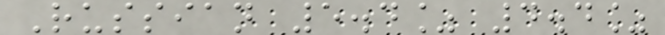Russian 5.4% 4.4%
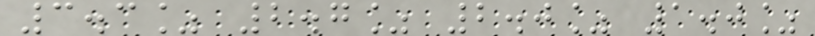3.3% 2.7% 2.0% 1.0%
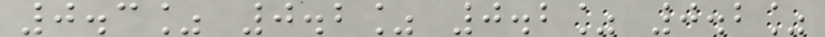0.3% 0.2% 0.2% 0.2%
